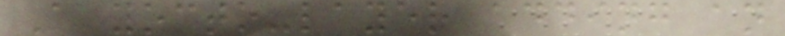A yocto-layer adding an
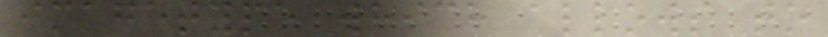imagetype which allows to
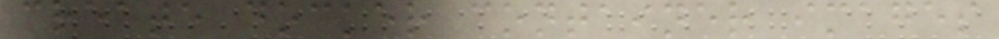create docker container images
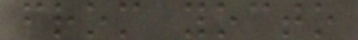from yocto
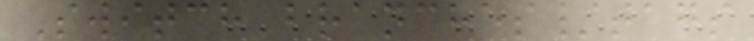Switch branches/tags
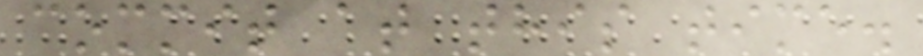commit at this time.
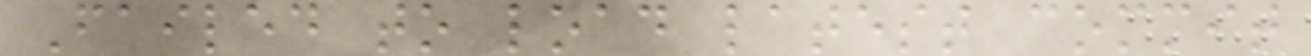Failed to load latest commit
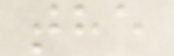the
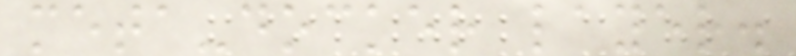meta-docker layer.
